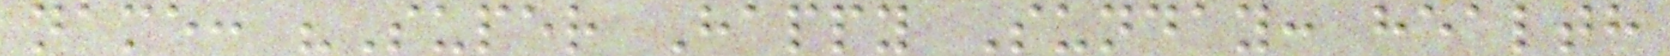name: "Super Happy Sunday: health
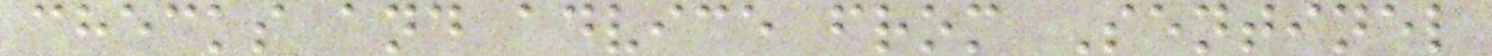checks and advice from Sentinel
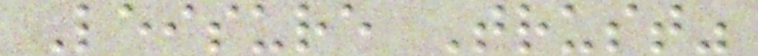Leisure Trust"
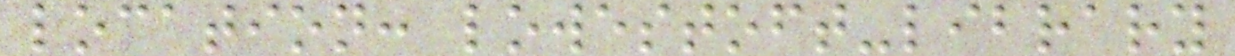location: lowestoft-library
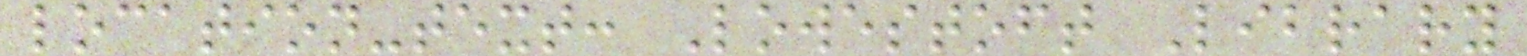location-text: Lowestoft Library
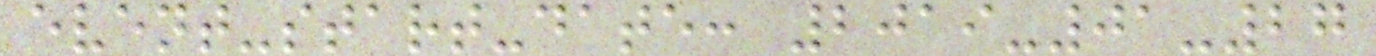event-start-date: 2019-01-27
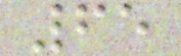65
